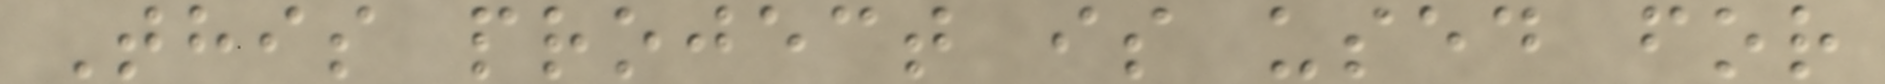This project is used for
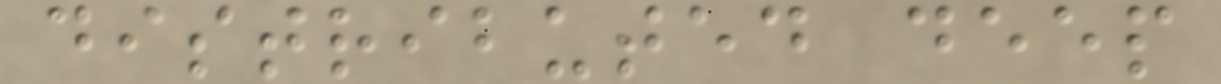distributed deep
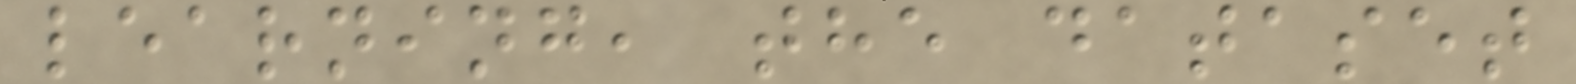learning, the dataset
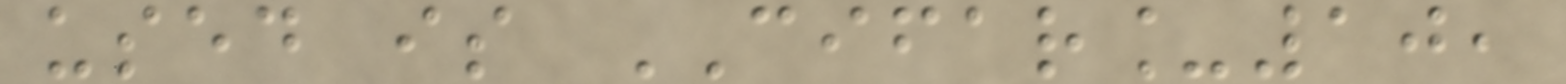used is CIFAR_10,
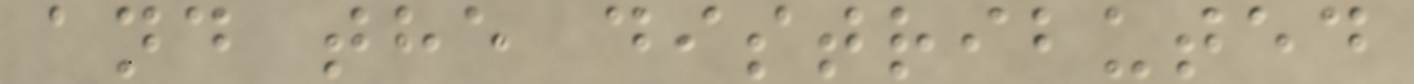and the distributed
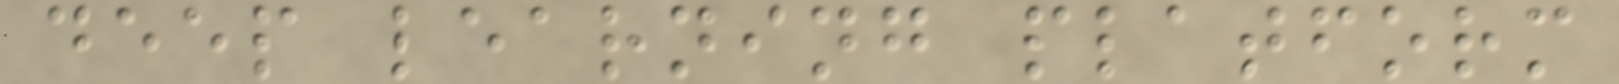deep learning platform
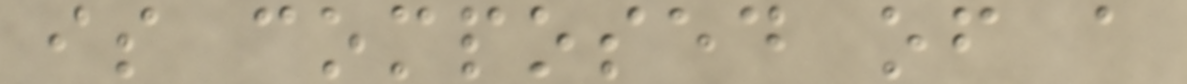is composed of a
